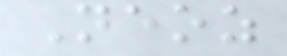Neoz
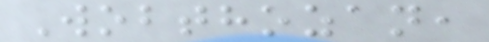Wobthozan,
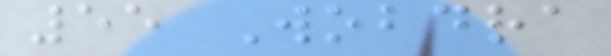55 Wobdra
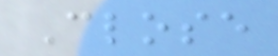Close
